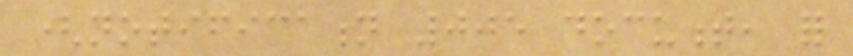(notification 005 document, for
